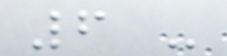6 -
